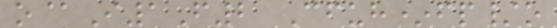o@I1F2 Cfuh*fp/o
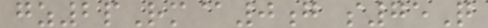gz2pRm@0g s75Q
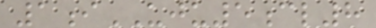1iUJU5cl8
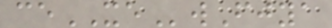ceXEwFjya
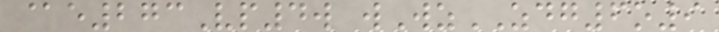@e273Vp4w wWzZDG6o9
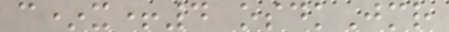c*x+4 osdkJmr
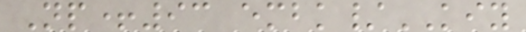Np+93 embk/KIY
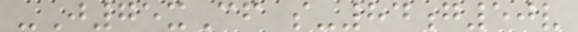-J75xCf s-84g50v
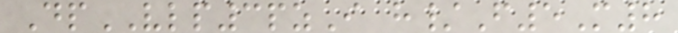DpVLP3pzI h/F5M8
